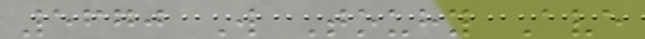5670 W Touhy Ave
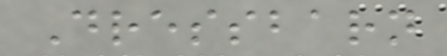Dressbarn
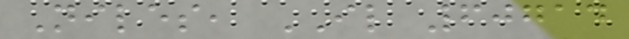Niles, IL 60714
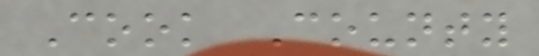Cook County
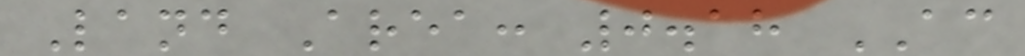Land Area: 0.18 AC
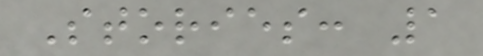Stories: 1
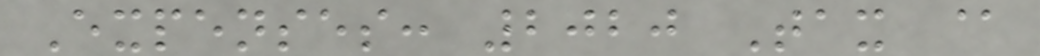Expenses: 2020 Tax @
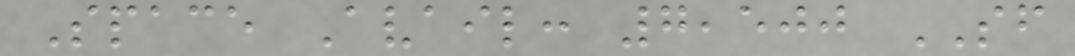Space Avail: 7,500 SF
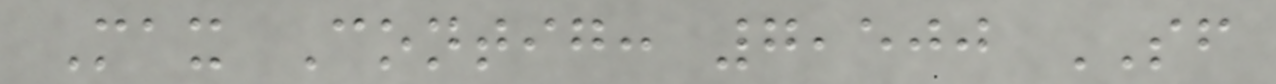Max Contig: 7,500 SF
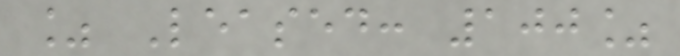% Leased: 100%
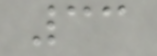33
